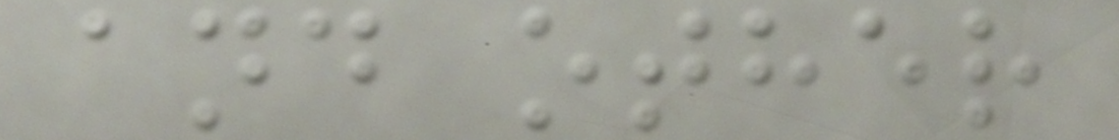and other
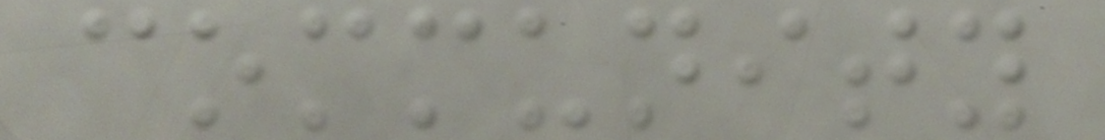community
